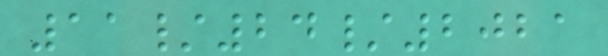11/24/2021
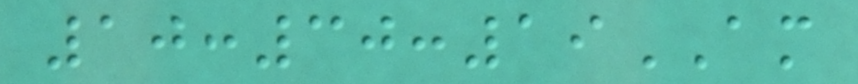10:30:19AM
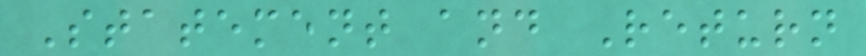Statement and Return
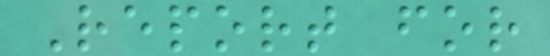Report for
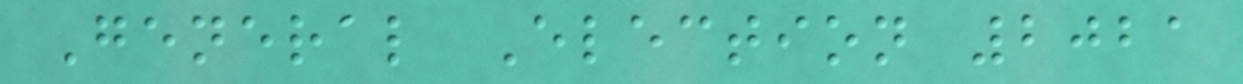General Election 2021
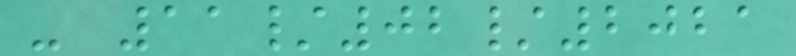- 11/02/2021
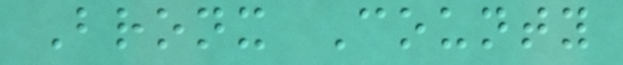Bronx County
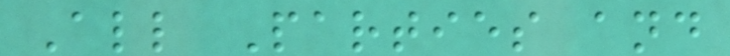All Parties and
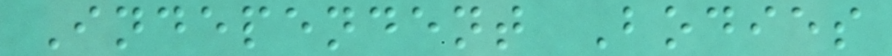Independent Bodies
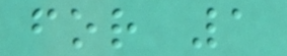for 1
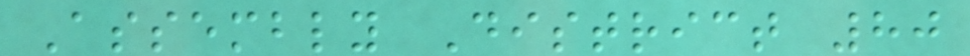Assembly District 80
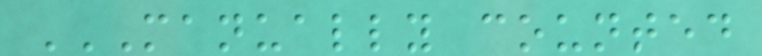MANUALLY COUNTED
